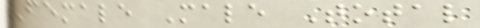Female Male Total
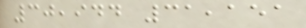30,944 31,151
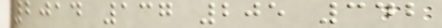2014 137 205 342
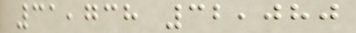31,738 32,080
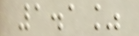1.1%
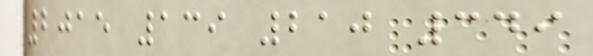2015 139 210 349
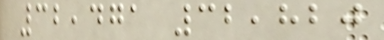32,471 32,820
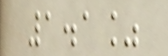1.1%
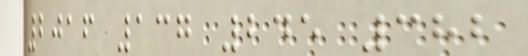2016 137 245 382
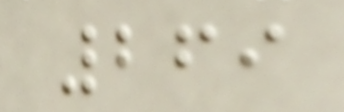269
